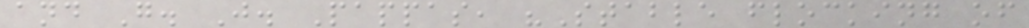and G. J. Pappas, "Stable flocking of
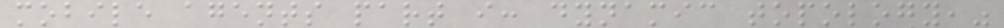mobile agents part i: dynamic topology,"
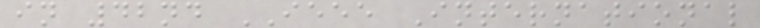in 42nd IEEE International
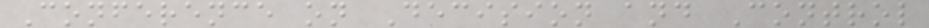Conference on Decision and Control
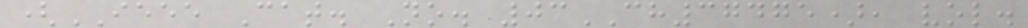(IEEE Cat. No. 03CH37475), vol.
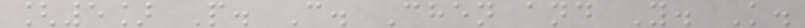[5] P. C. Chen and Y. K.
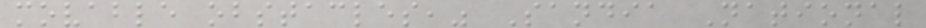movable obstacles," Sandia National
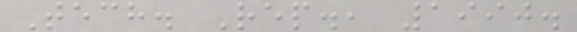Tech. Rep., 1990.
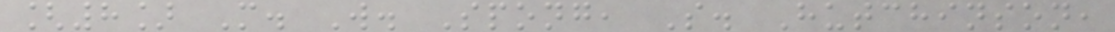[8] M. W. Spong, S. Hutchinson,
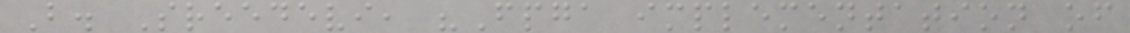B. Sreedevi, "Fpga implementation of
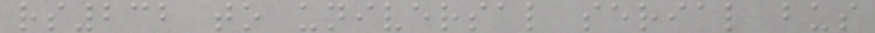rs232 to universal serial bus
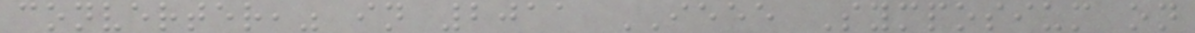converter," in 2011 IEEE Symposium on
